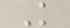K
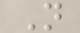N
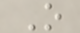O
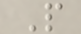P
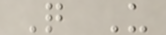Q U
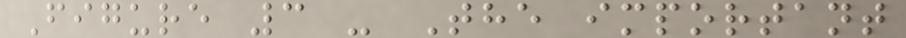Figure 3 - The important
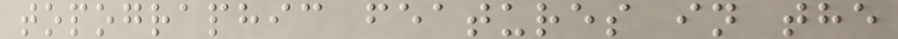topographic features in the
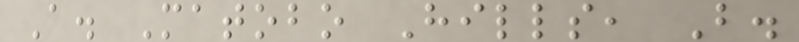A. Matobo Hills, B.
